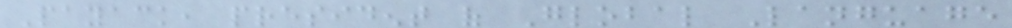Payack, president of Global Language
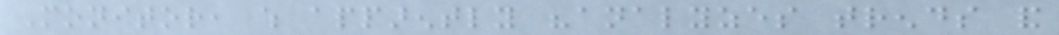Monitor, which apparently "analyzes trends and
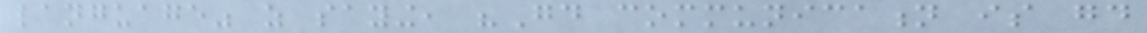language" as saying, "Good communication is good
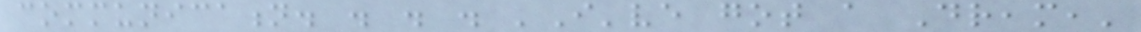communication. . . . 'I've got a Dream,'
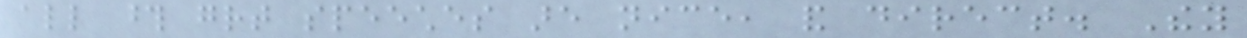all those great speeches are nice, and direct. They
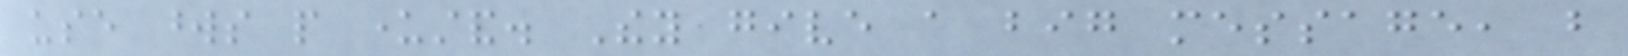use words people understand. They give a big message, but
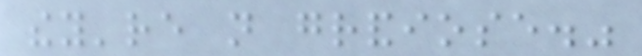they're not grandiose."
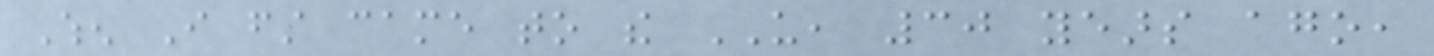When I first came to the US, 30 years ago,
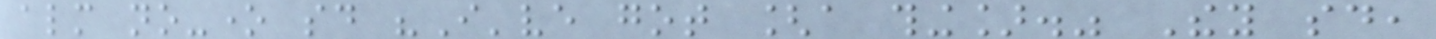almost no-one said "I've got [a thing]." They said,
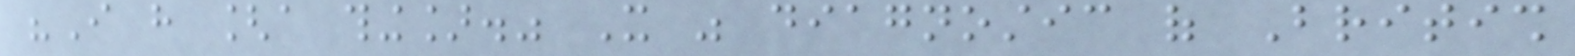"I have [a thing]." It was diagnostic of British
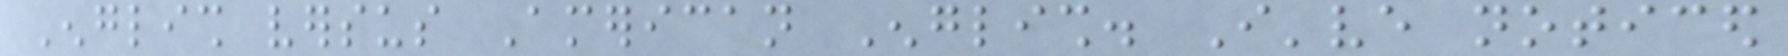English versus American English. I've noticed
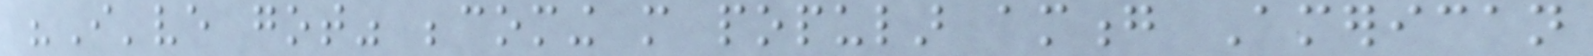"I've got" becoming more popular among American
